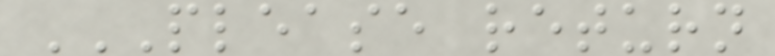PLEASE RETURN
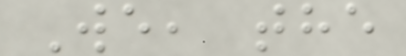We, the
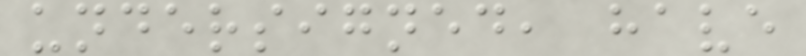undersigned, have
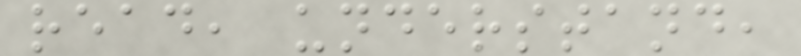read, understand,
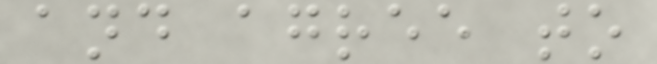and agree to
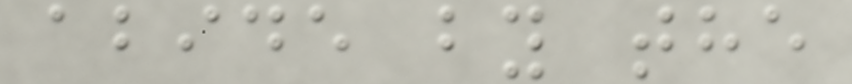abide by the
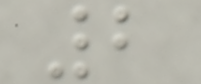2
